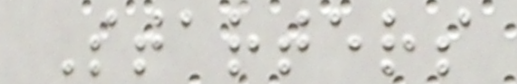Starters
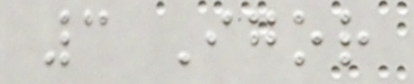3 Igor
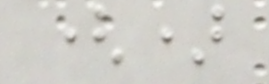()
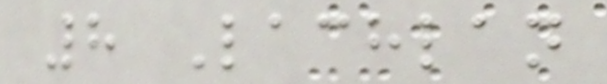8 Lachlan
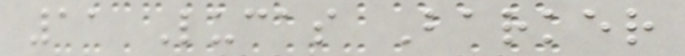11 Lucas Barker
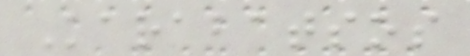Karabatsos
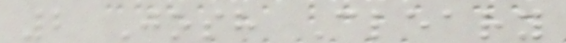2 Josh Cleary
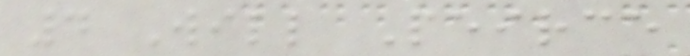4 Will Peirce
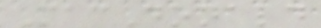MacDonald
